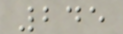245
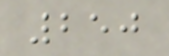250
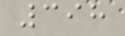398
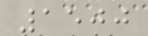1500
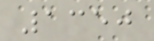1350
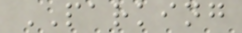PARKING
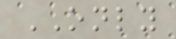ONLY
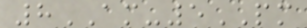8AM-5PM
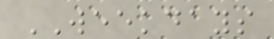WEEKDAYS
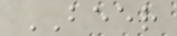BEER
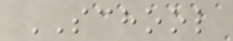SCHOOL
